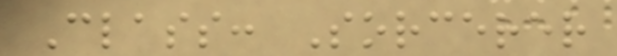Class: Sorcerer
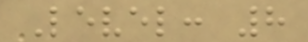Level: 8
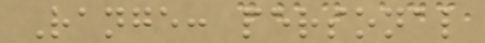Range: personal
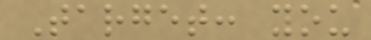Target: you
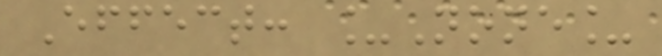Effect: _None_
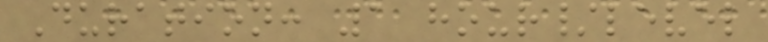Duration: 1 hour/level
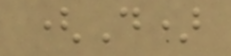(D)
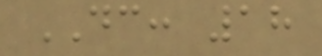DC: 18
